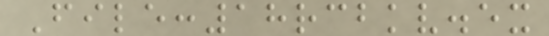File:18rcbkv.ex
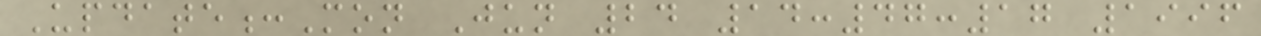Update:Mon Jun 24 14:47:17 1996
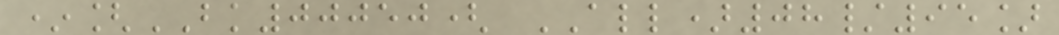*[BK00050( ALL)08/95]
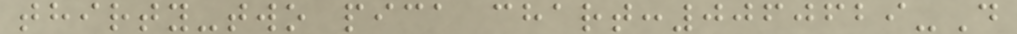thirty-two pica chart:0060629-D
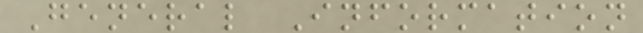General Information
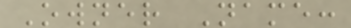Owner Name:
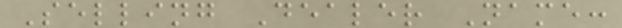Selling Dealer Name:
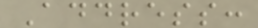Address:
